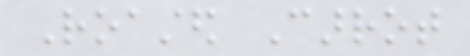Roasted Carrot
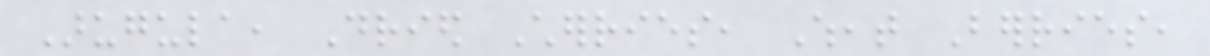Arugula, Dried Cherries, Wheat Berries,
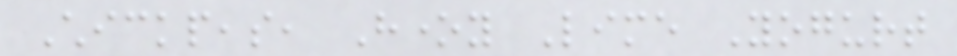Chickpeas, Honey Lime Yogurt
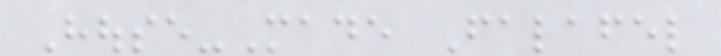House-Made Falafel
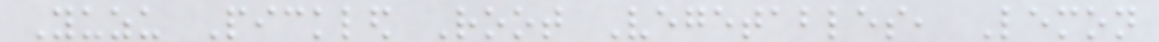Yuzu Pickled Root Vegetables, Lemon
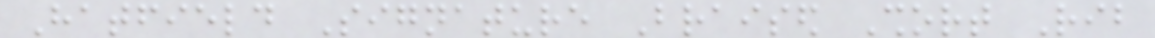Hatfield Signature Braised Short Rib
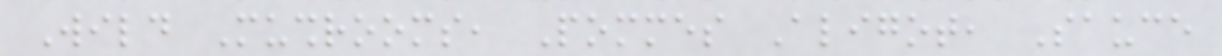Wild Mushrooms, Pommes Aligot, Sauce
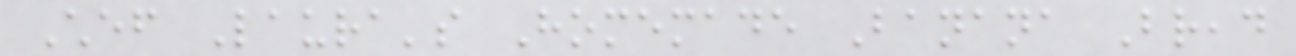Chef Laura's Homemade Banana Bread
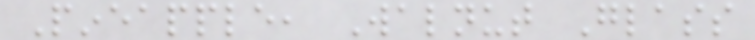Pineapple, Walnut Glass
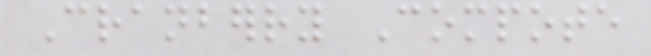Cranberry Compote
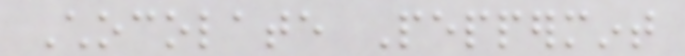Chocolate Peppermint
